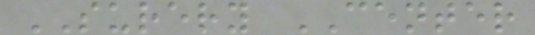SURERY CENTER
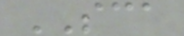SCA
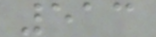513
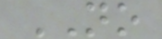NO
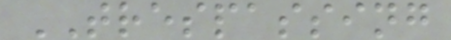TRESPASSING
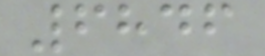6846
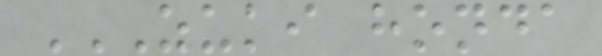ZUKI HONDA
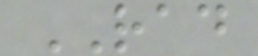RAD
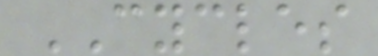CYCLES
